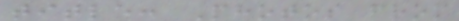title: Photos from
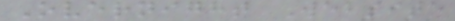Overnight Website
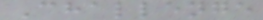Challenge
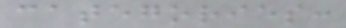categories:
